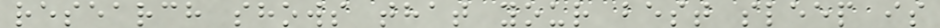research shows that your best sleep is
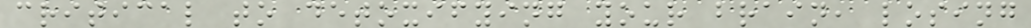critical to detoxifying your brain, losing
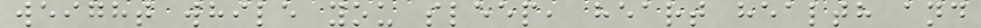weight while you sleep, heart health and
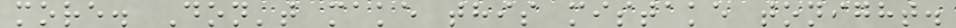more. Don't make this mistake tonight.
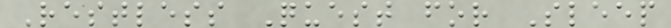Restless Quest for Sleep
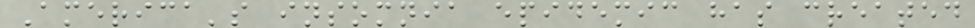America's insomnia epidemic has created
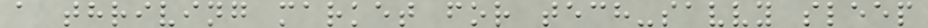a thriving market for tech-savvy sleep
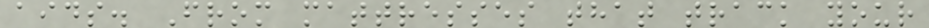aids. From mattresses that track your
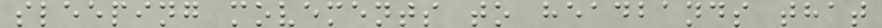sleeping movements to headbands that
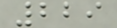229
